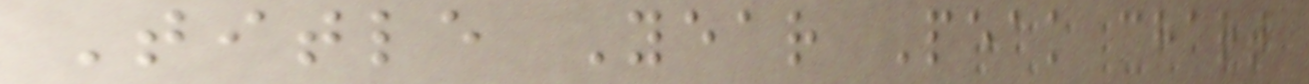Title Year Peak chart
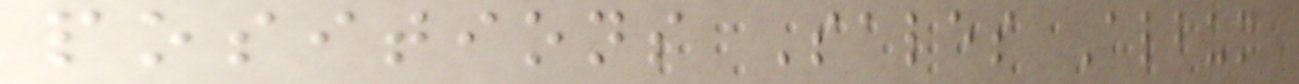positions Sales Album
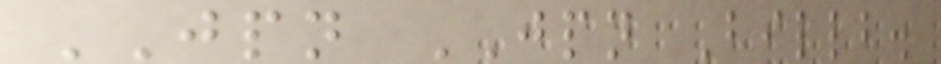JPN JPN Billb.
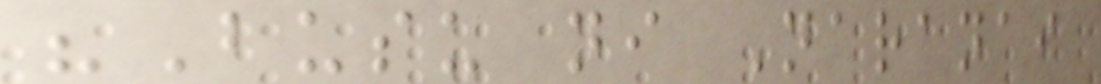"Busu ni Naranai
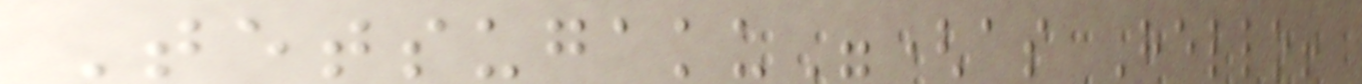Tetsugaku"(as Hello!
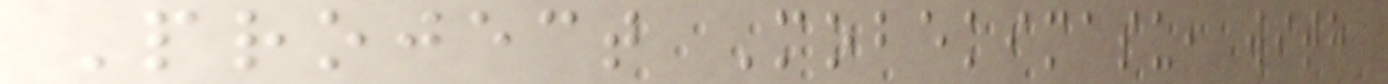Project Mobekimasu, with
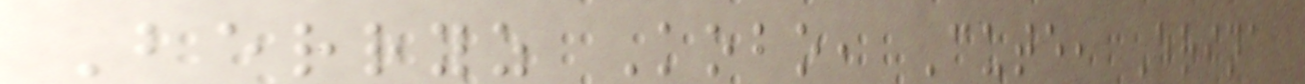Berryz Kobo, Cute, Erina
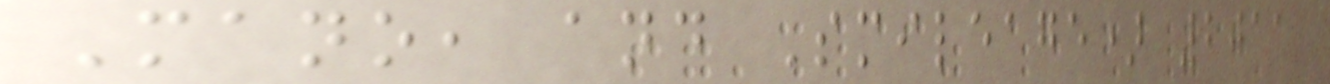Mano, and Smileage) 2011
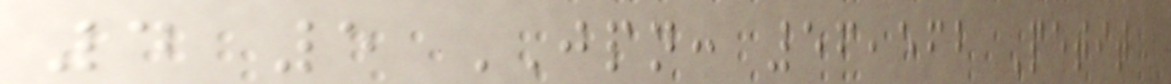4 5 JPN: 56,562 Petit
